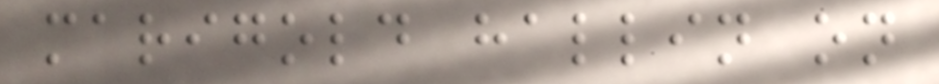marigold hallin on
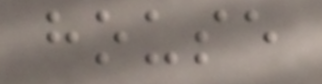house
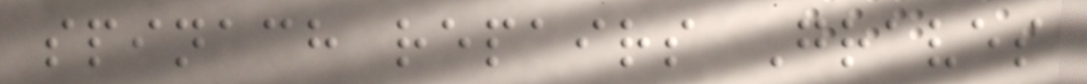spinach repairs Graves
